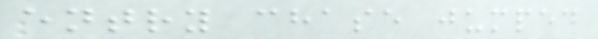entry chase jumped
